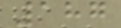187
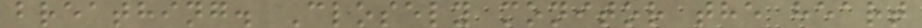breathing. Closely monitor the heart
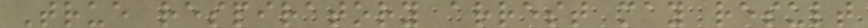True respiratory arrest may result
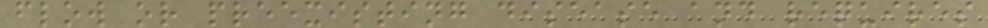flow or preexisting disease and requires
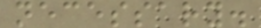necessary.
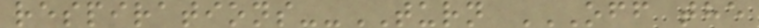respirations--TURN OFF THE
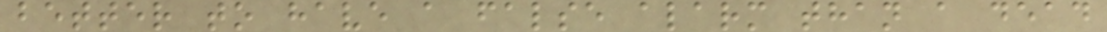better to have a false alarm than a dead
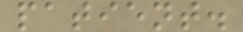patient.
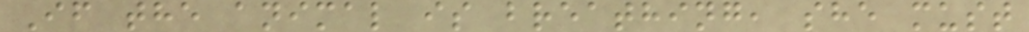If the animal is breathing, she must
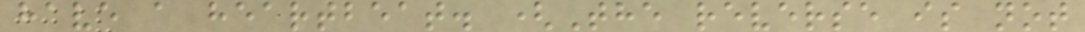have a heartbeat. (The reverse is not
